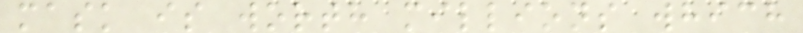mask is worth millions which
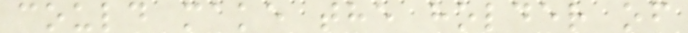could make the holder of
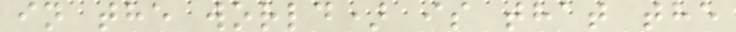in the world) is that the
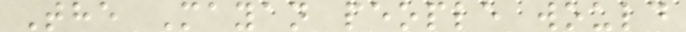The Mayan people would
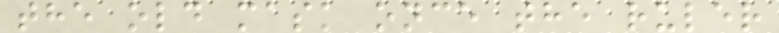the old mask once the ruler
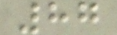87
